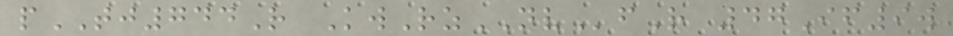pTJ744R KwRzNVfR 47If9w
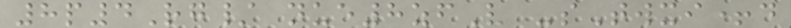8p4Rg/ nue8zfV -sTwxi+d
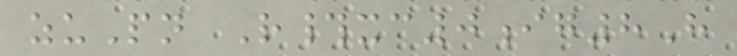zuPn R#xc0ig8H
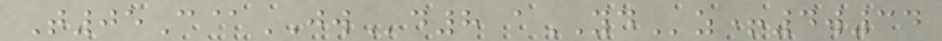T05C@JWd8 aYDz+4w34
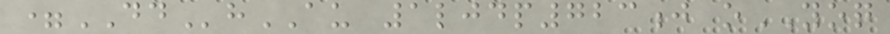=DDhAU 1ljdp723j oYOQ
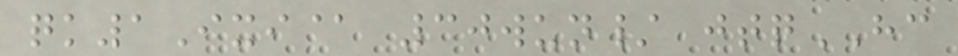qk1Ixi@ 30wun/ jtqHC
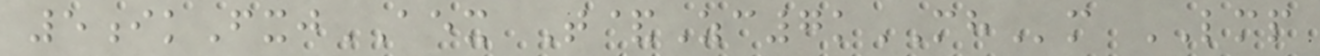5ikFxjAEX T&Zc7kMHm LMP
